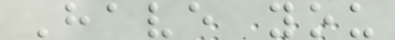Have you
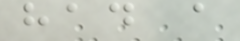had a
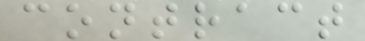contract
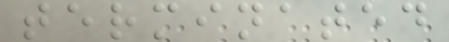terminated
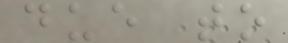due to
